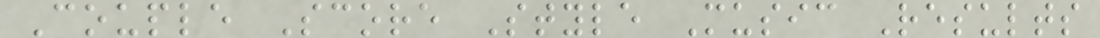Couple Score Style Music Results
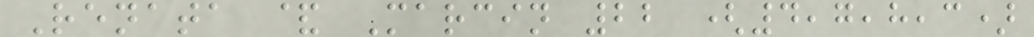Renata & Marcin 22 (4,7,8,3)
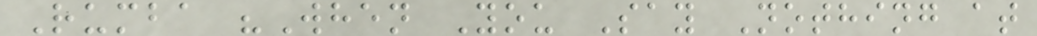Rumba "When You Say Nothing at
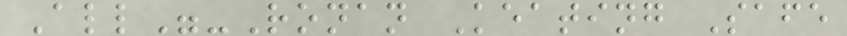All"-Ronan Keating Safe
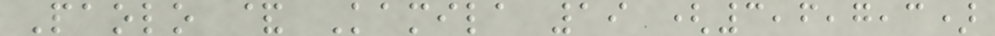Paolo & Kamila 19 (3,6,7,3)
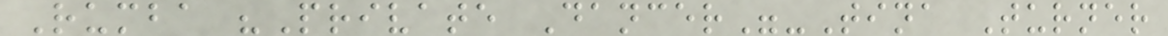Rumba "Private Dancer"-Tina Turner
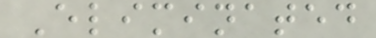Eliminated
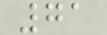71
